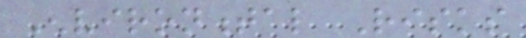Environmental Risks
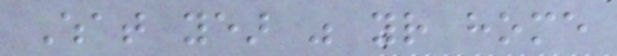What year was your home
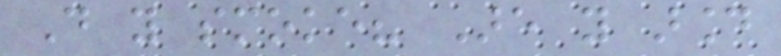Do you smoke? Are you around
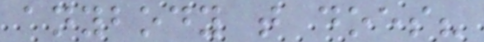anybody that does?
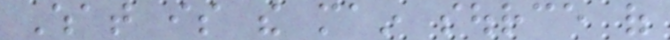What is the main source of
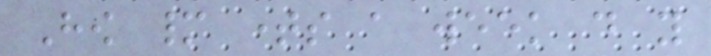How many times a week do you
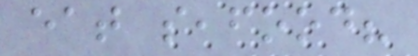eat seafood?
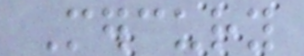Mercury
